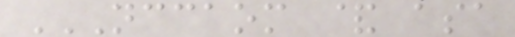NCCAOM & ASA
